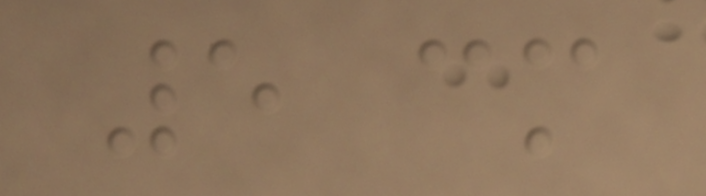5 cm
